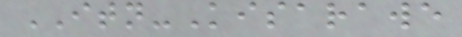ITN-Kisarawe
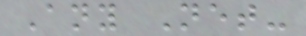Any Net-
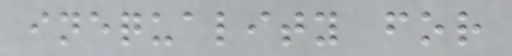inequality for
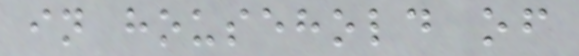in household of
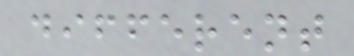different
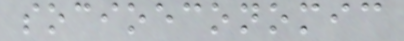socioeconomic
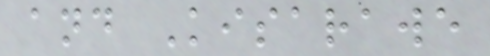and Kisarawe
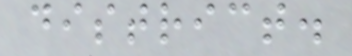district.
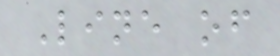Line of
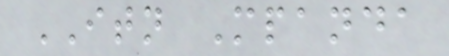ITN Mpanda
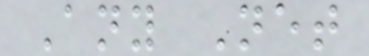Any Net
